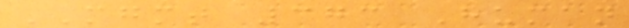MGMT 373 Human
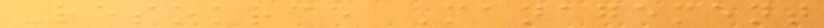Resource Management
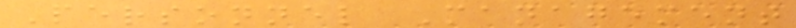Personnel Management
